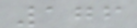176
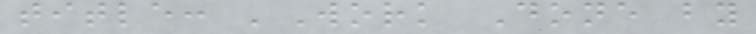title: 'Work Done by
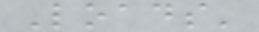Loads'
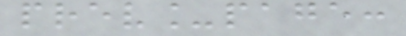prev_page:
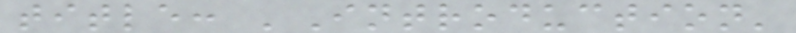title: 'Introduction'
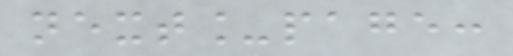next_page:
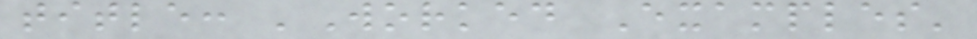title: 'Worked Examples'
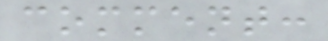comment:
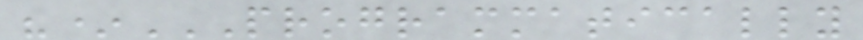"*PROGRAMMATICALLY
